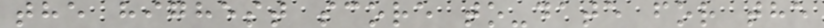the highest score to-date for the
